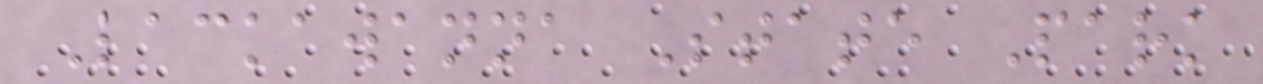Lackawanna State Park
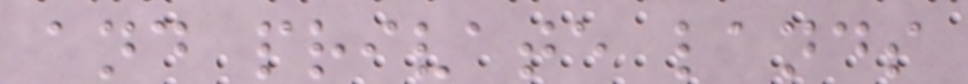and private lands
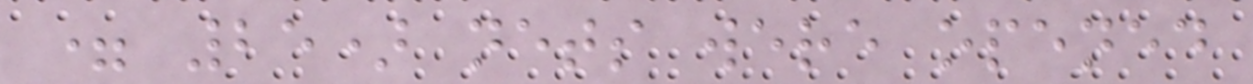= 25) nets were opened
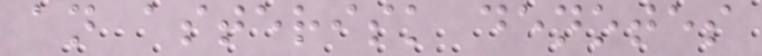an asterisk denotes
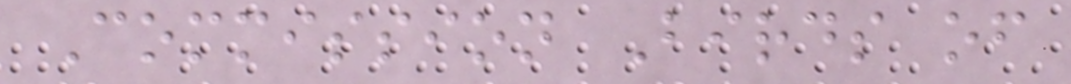Commission Birds of
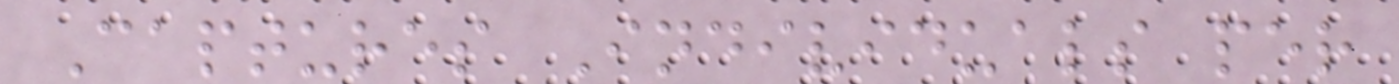Captures Individuals per
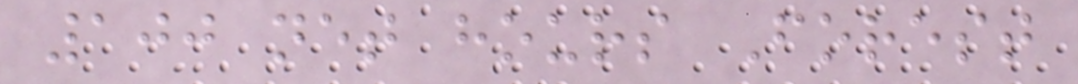100 net hours Forest
